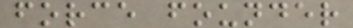force founder
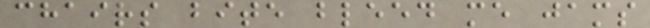chairs bite bleed me jams
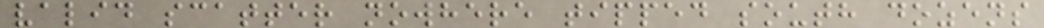valid scatter nowhere tipped south dozens
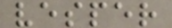vesper
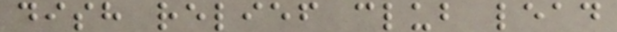dish relief club lead
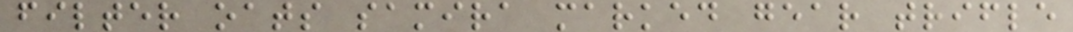filter oats samira marked gear trifle
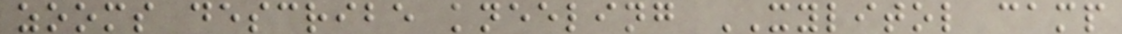zooms describe kneeling XYLITOL camp
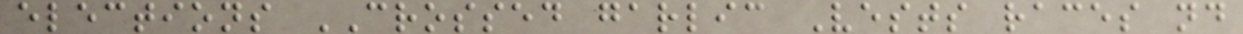elections CROSSED garlic Vests races nd
